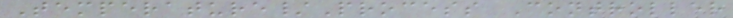Temperature/Process Controller
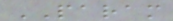PARAM
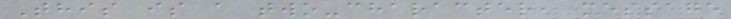This is a two-character, message
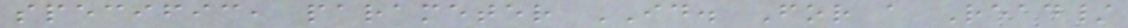specific, parameter ID. For a Read/
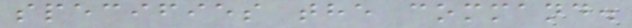specifies the command.
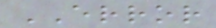ERROR
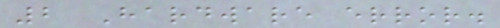2 Hardware error.
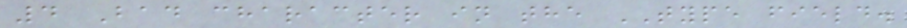4 Bad character in the TYPE field.
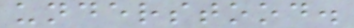understood.
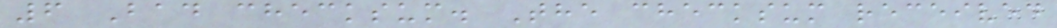6 Bad checksum. The checksum received
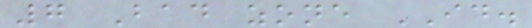7 Bad zone ID.
